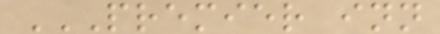PREMIER INN
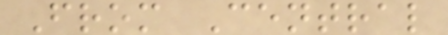From Central
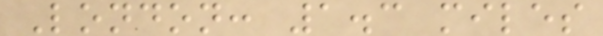London: 1.3 miles
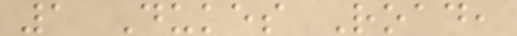1 Dukes Road,
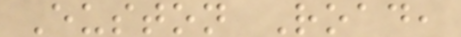Euston Road,
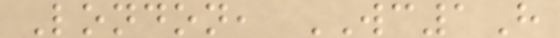London, WC1H
